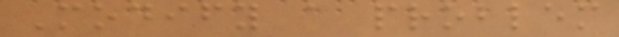Modify a problem
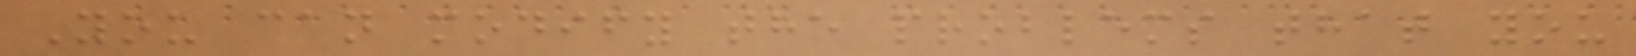You can modify the problems that you
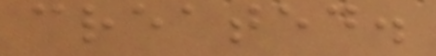created.
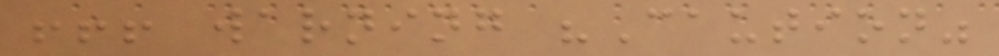!!! warning "Caution"
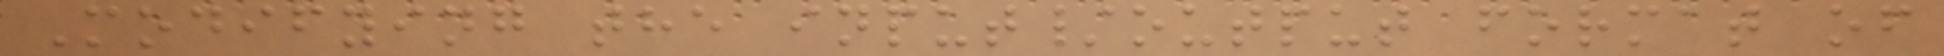Modifying the input/output format of
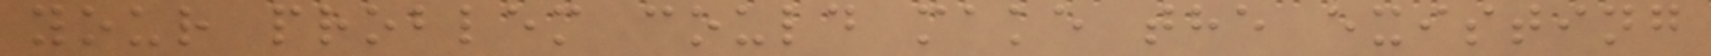your problem could make the existing
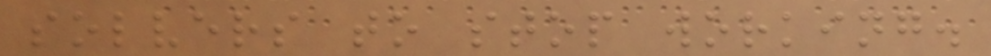solvers to stop working.
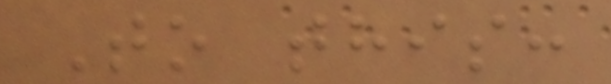To this:
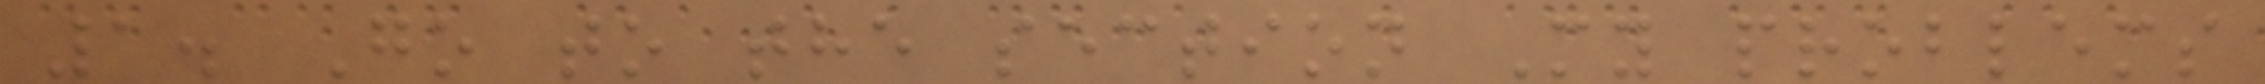1. Go to the section My problems
